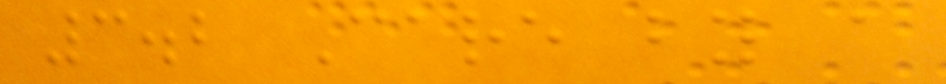3.2 Care by a
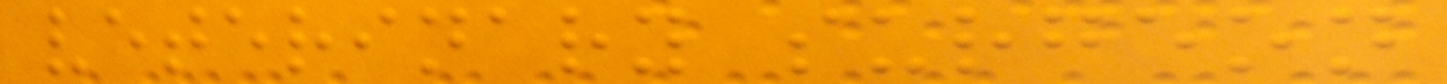veterinary surgeon
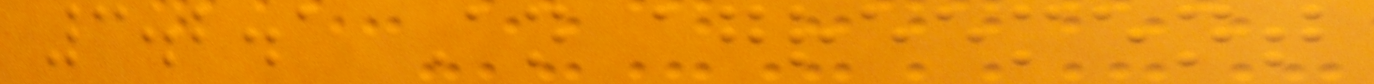3.2.1 An agreement
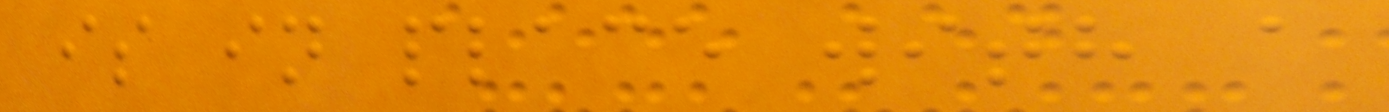is in place with a
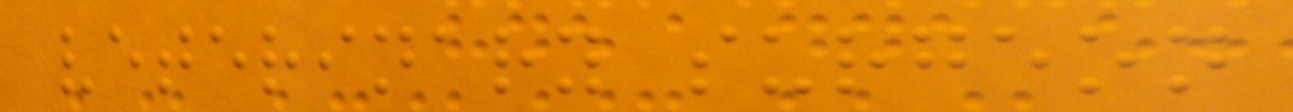veterinary surgeon
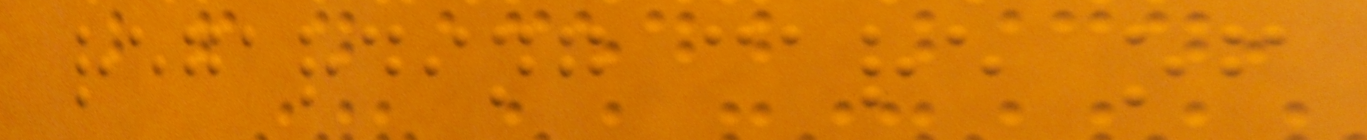regarding care of
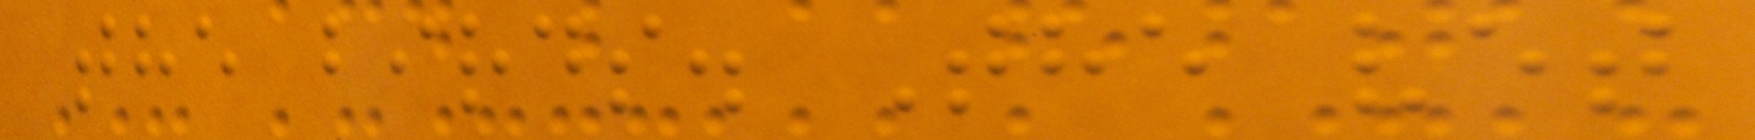the birds. The vet
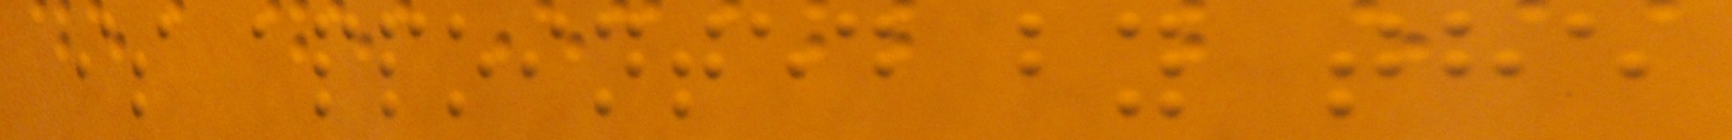is appointed by the
